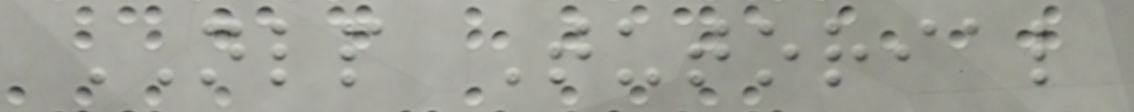NLP Tutorial
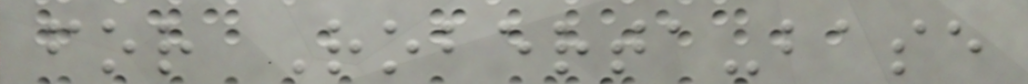for Roberta-base
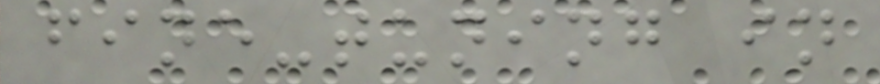fine-tuning in
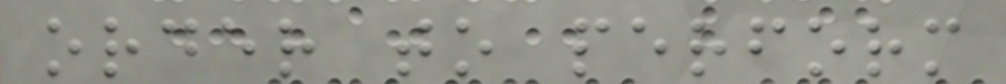order to perform
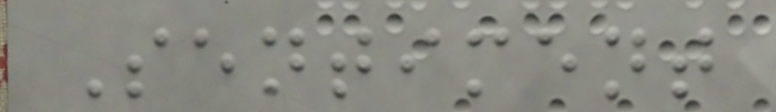Sentiment
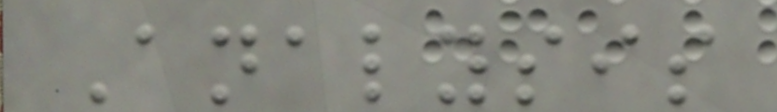Analysis
